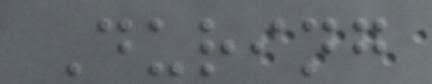During
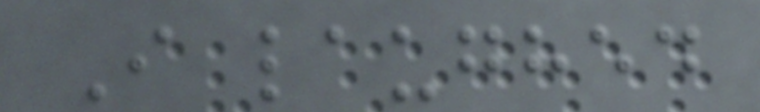I laughed
